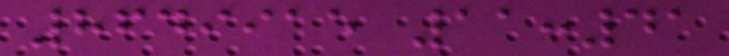8649915 11:41
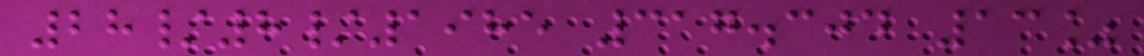28/8/1985 317.304 13%
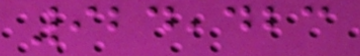924,423
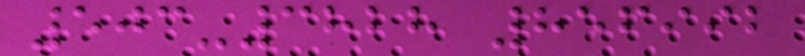503-3828 856992
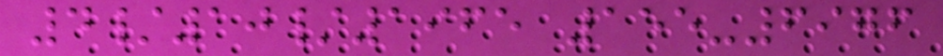4/10/1965 155-6976
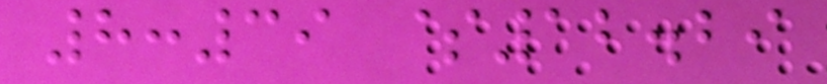8:39 $12.29
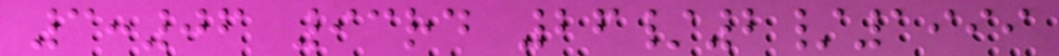3:06 93rd 26/2/1999
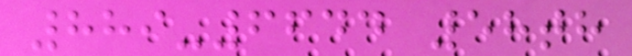889-6644 58th
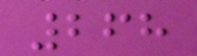268
